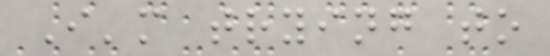I'm trying to
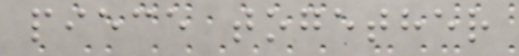piece together
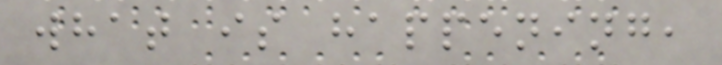what is happening,
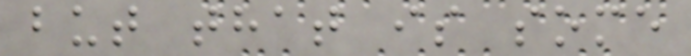but that is some
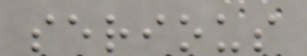serious
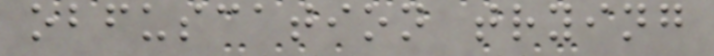obfuscation trying
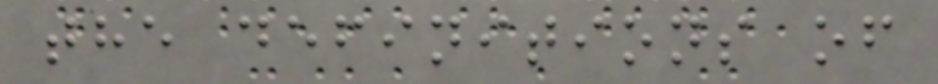the definitions of
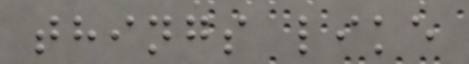things like
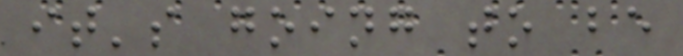it's going to be
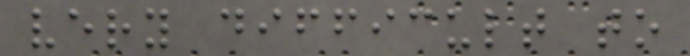very difficult to
